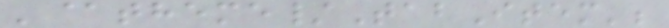'@theme/TabItem';
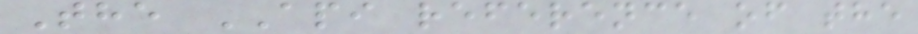The API reference of the
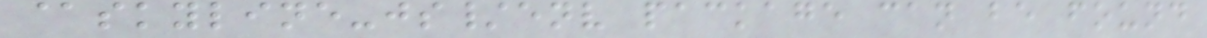@skyline-js/env package can be found
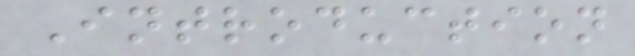Introduction
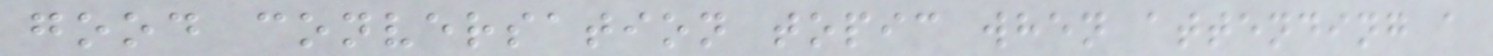good conversation topic when attending a
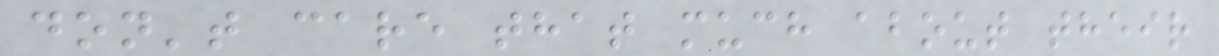don't care that much about their
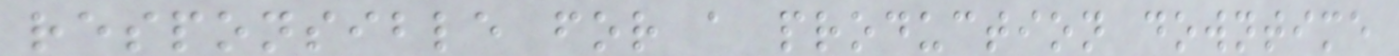responsible for a production downtime
